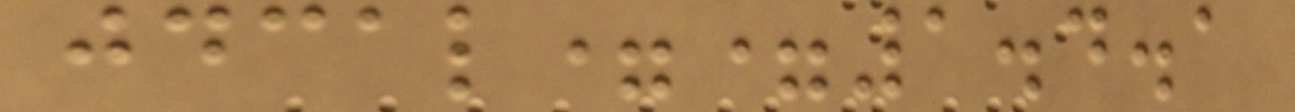jdcal==1.4.1
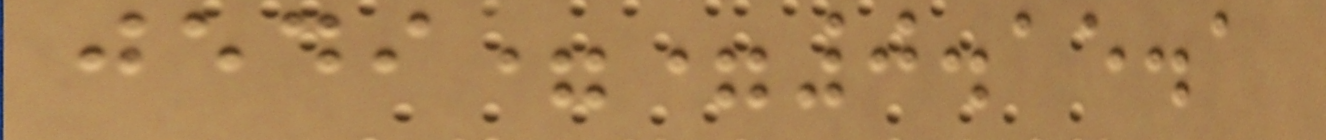jedi==0.15.1
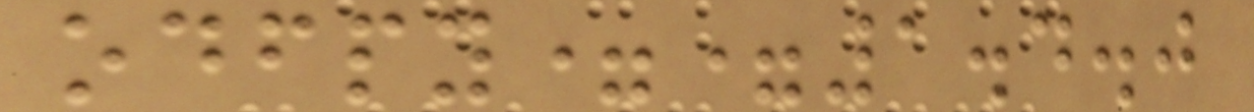odfpy==1.4.0
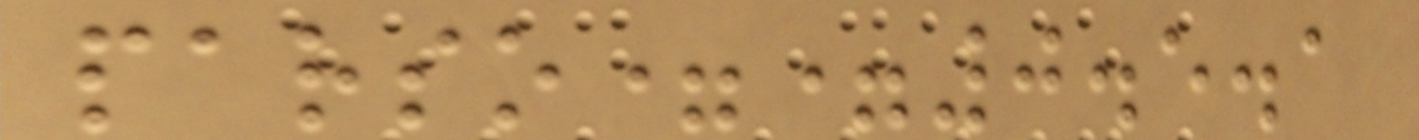parso==0.5.1
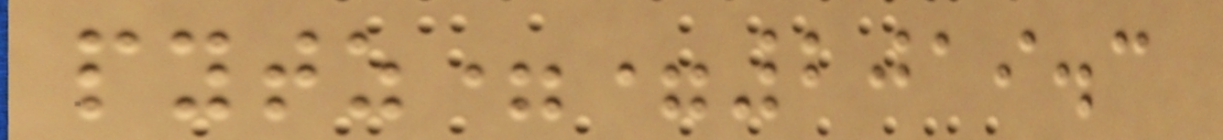pytz==2019.3
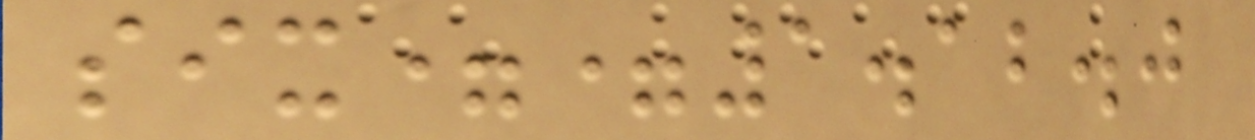six==1.12.0
